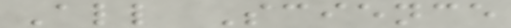All Science
